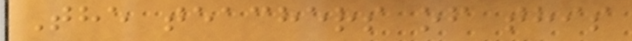The teachers of this
